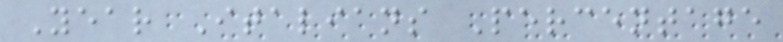Year Italians Percentage
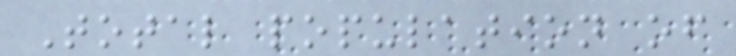Total population of
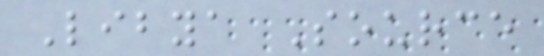Libya Source
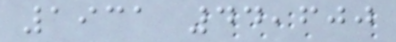1931 44,600
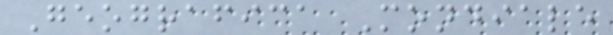Geografica Mondiale
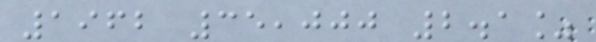1962 35,000 2.1%
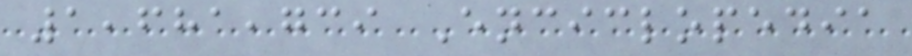1,681,739 Enciclopedia
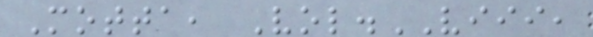Motta, Vol.VIII,
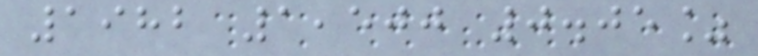1982 1,500 0.05%
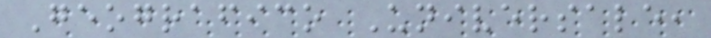Geografico Universale,
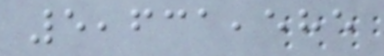5,631,585
